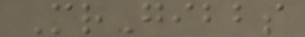MrGibbs
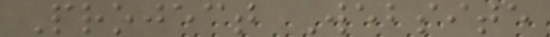Project Website
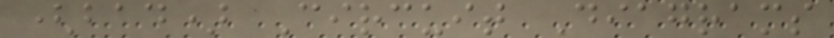(bad) Circuit Diagrams
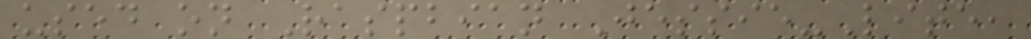used on Raspbian Jessie-Lite,
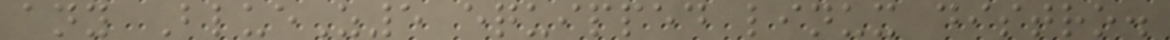any BlueZ5 equipped linux distro.
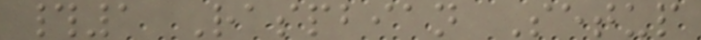#1 Raspbian Setup
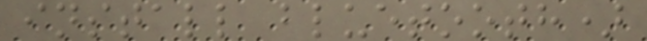install bluetooth)
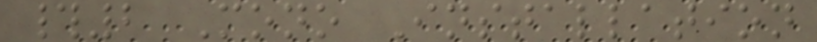#2 Mono Installation
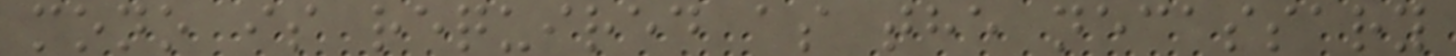mono is required as the necassary
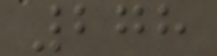278
